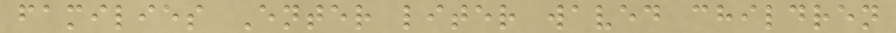families Enter liter waved children
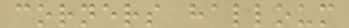corners halloum
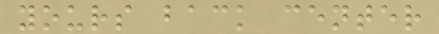yours back center
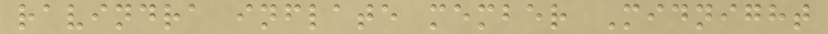ravindra inflate member Midnight
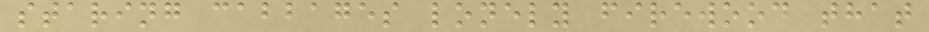staring cabbages lonely firewood that
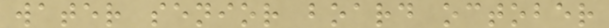water senior board october
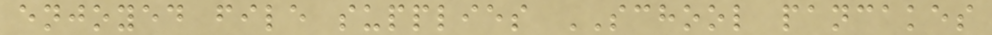enjoyed file supplies SCHOOL pancakes
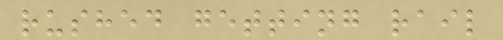rushed getting rail
